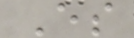Es
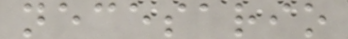necesario
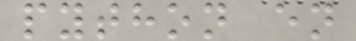python en
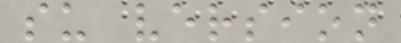su version
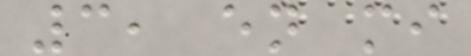3, en mi
